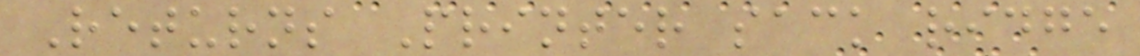Returns Printer sack ridge
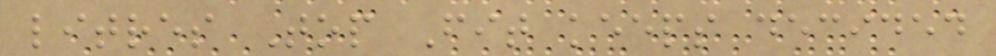litres Top Fit keeps decided
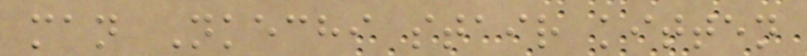man Nkechi stair kitten
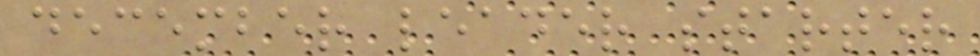december leader starter
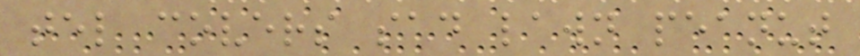tel covers sad lawn peanut
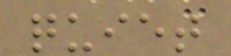quiet
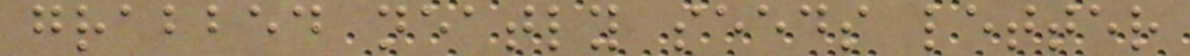grabbed neatly seeds letter
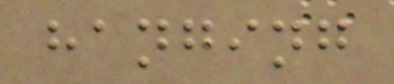hanging
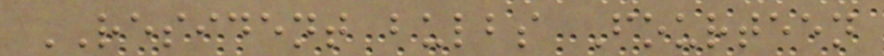RESIDENT bulbs Fourteen
